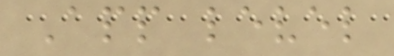App level
